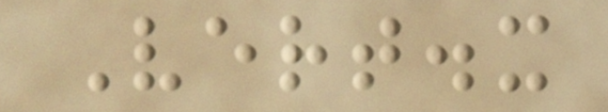Vert.x
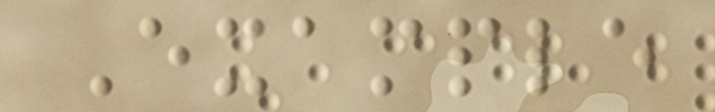Example
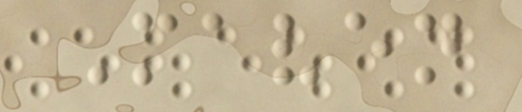Maven
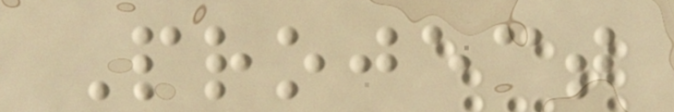Project
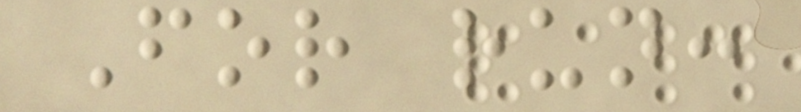For run:
